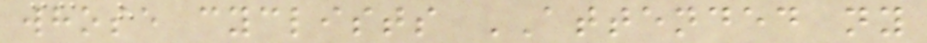whose cyclists ATTENDED ny
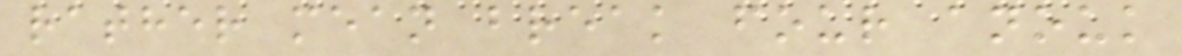rather mean break four anouk
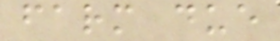farm due
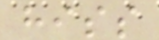hiss
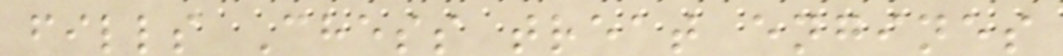fills Chess treat engines
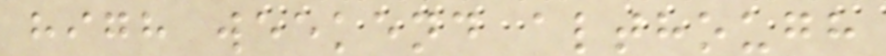high weekend although
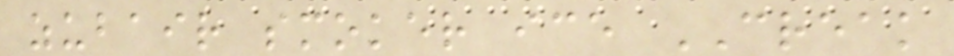zubair smoker ice CREAK
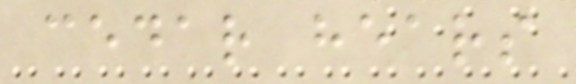cedar hears
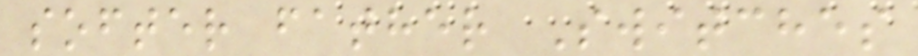softer father Switches
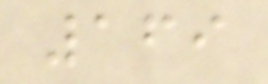169
